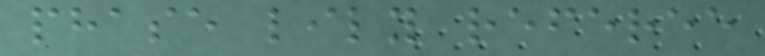phase lily referee
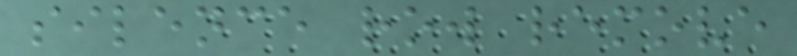silence row remove
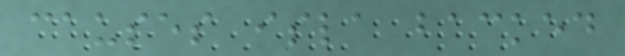causes isla backed
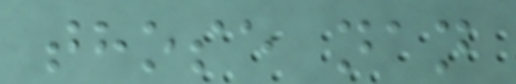those nan
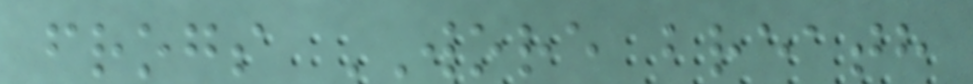frogs WORE breath
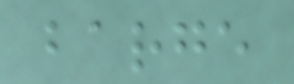barge
